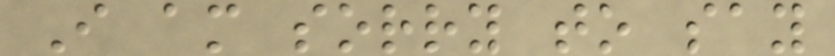I am sorry to say
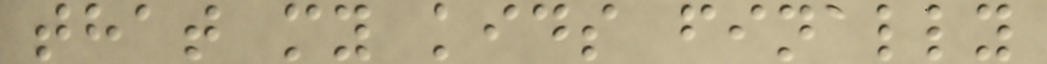that my kids finally
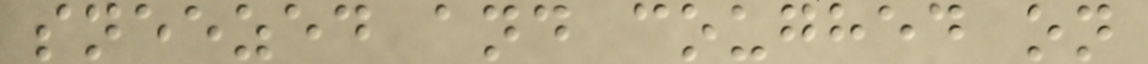sneezed and coughed on
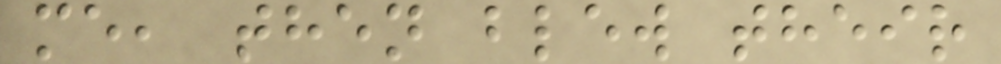me, then blew their
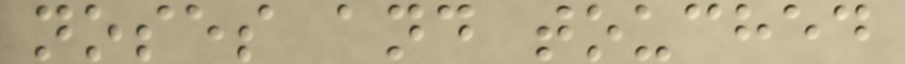noses and touched
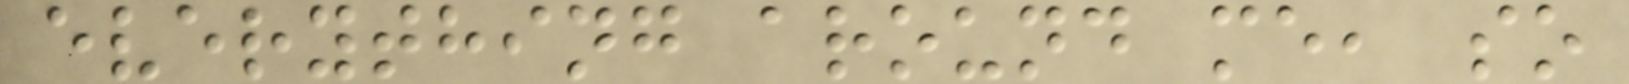everything around me, so
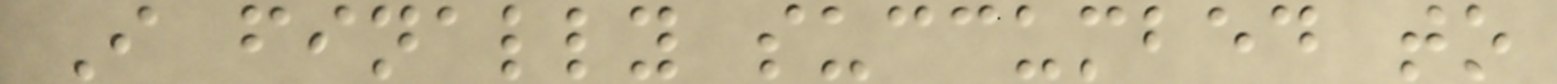I finally succumbed to
